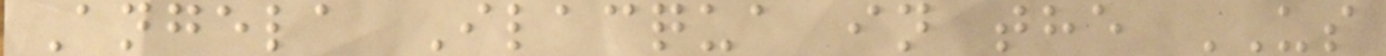Angela Ilacqua in the US
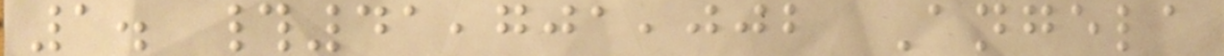1. #41,701,002 Angela
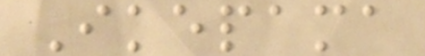Ikepama
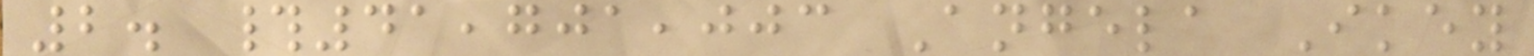2. #41,701,003 Angela Ikey
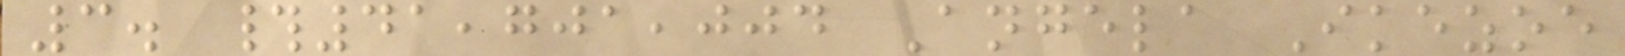3. #41,701,004 Angela Ikezoe
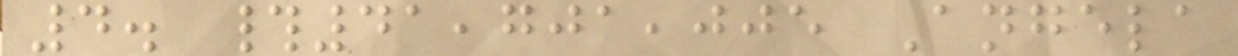4. #41,701,005 Angela
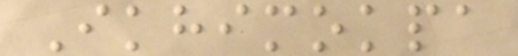Ikhimokpa
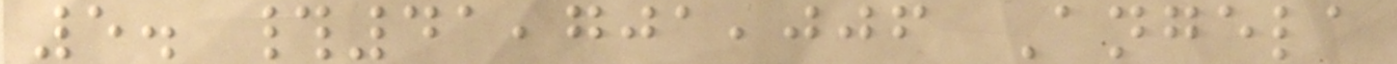5. #41,701,006 Angela
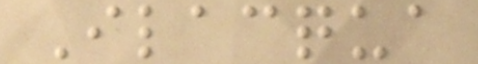Ilacqua
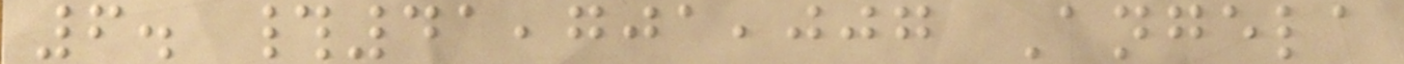6. #41,701,007 Angela
